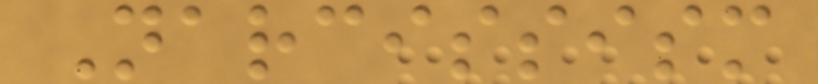Narcissism
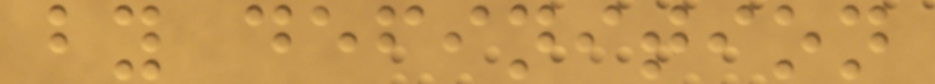by definition
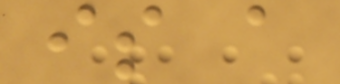is a
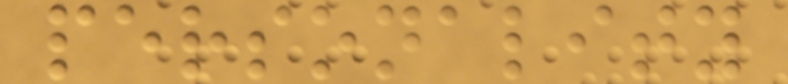personality
